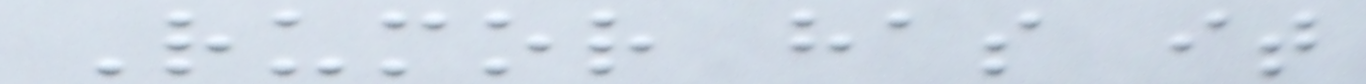Rumor has it
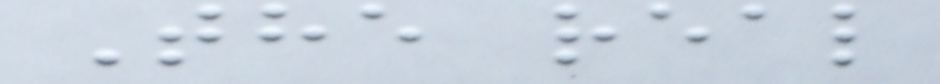The real
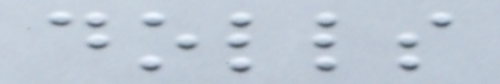dolls
